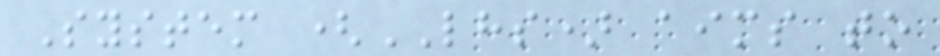System (LHS) aims to
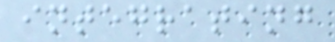integrating
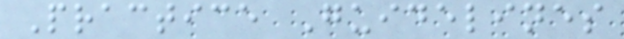Practice Guidelines
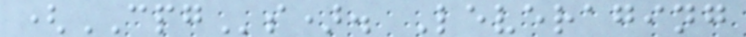(CPGs). Leveraging
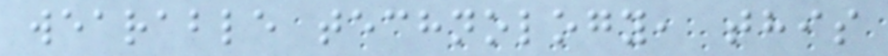wearable technology, this
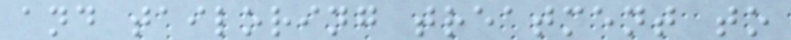and tailoring treatment to
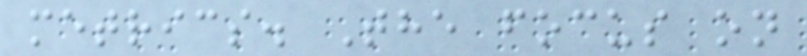metrics. The focus on
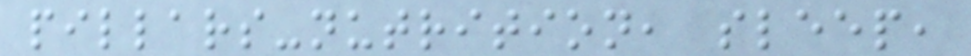pillars-nutrition, sleep,
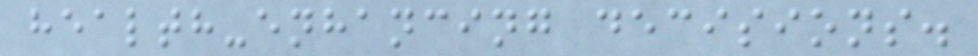health-enhancing decisions.
